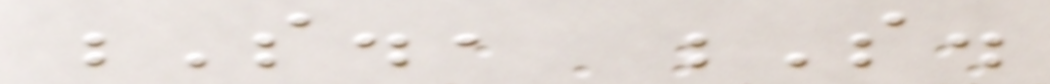S., S.
